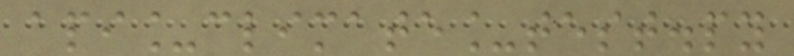api_climate_test.py
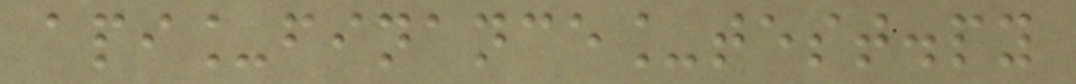api_finance_test.py
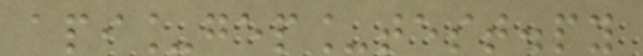api_gep_test.py
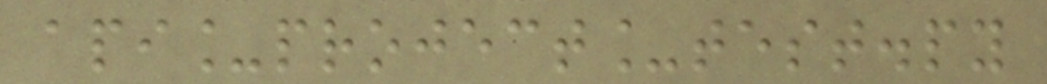api_project_test.py
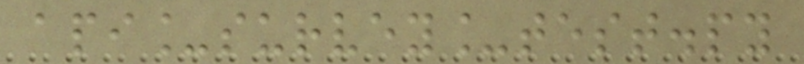api_survey_test.py
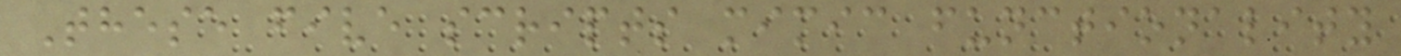These five scripts mimic functionality
